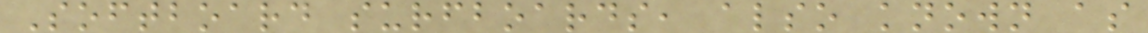Softboard surfboards, also known as
